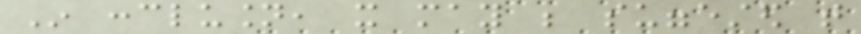In conclusion, it may be suggested that
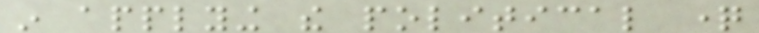in applying the political question
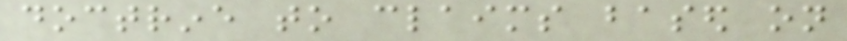doctrine to claims based on
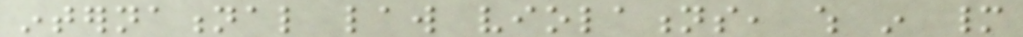international law violations, which in many
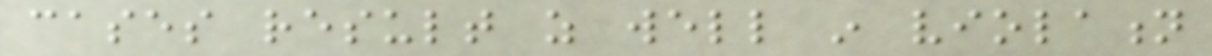cases result as well in violation
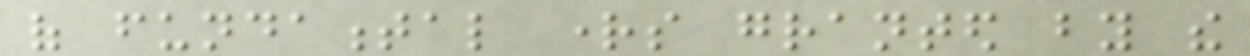of fundamental rights granted by the
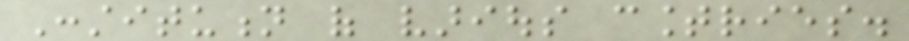Constitution of various countries.
